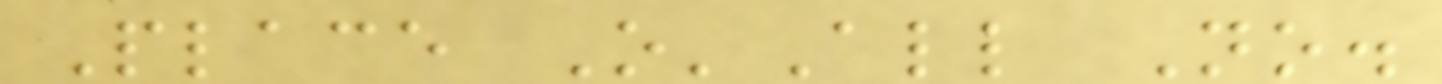Place O'All No.
